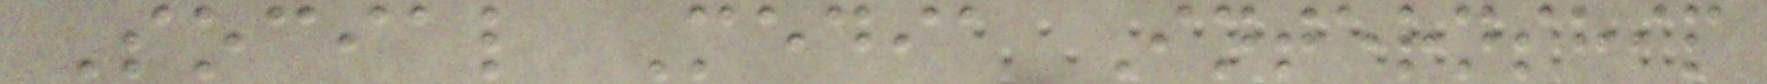Social Media Internship
